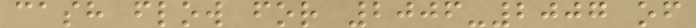cash flow for 2006-2007 of
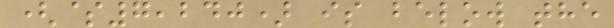($7,240) is below the
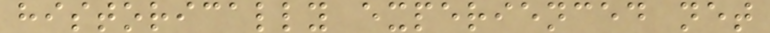historically experienced net
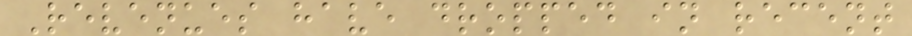Revenues have dropped in recent
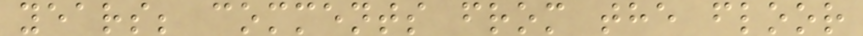years; comments from the floor
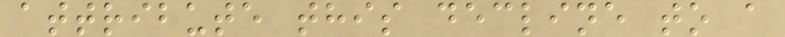attribute this decline to a
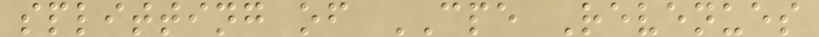splitting of CPE Revenues
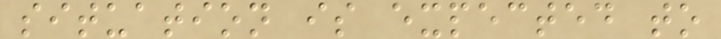situation is expected to
